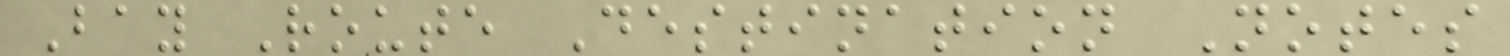Bay Route Destination Notes
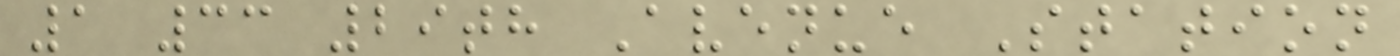1 33 29th Avenue Station
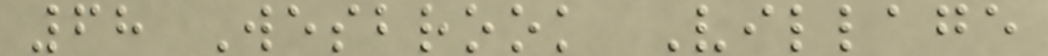68 Wesbrook Village
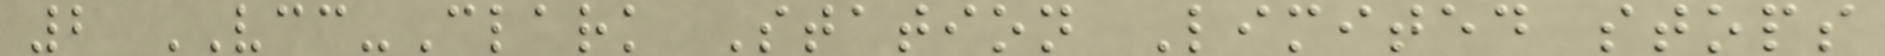2 VCC-Clark Station Limited stops
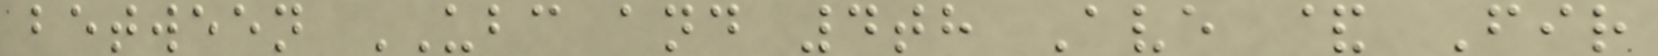between UBC and 4th Ave & Fir
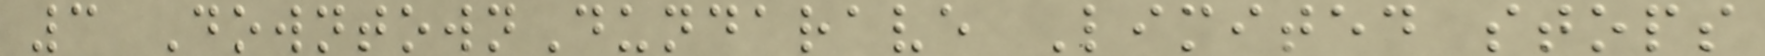3 DowntownDundarave Limited stops
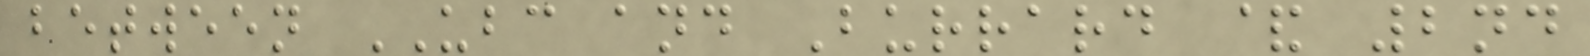between UBC and Burrard & 2nd
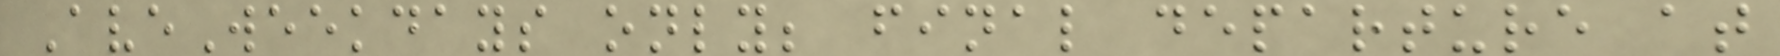AveWeekdays only; final departure at
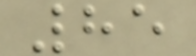85
